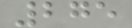275
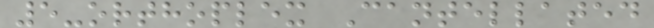5-orthoplex Cantellated
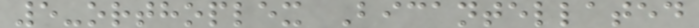5-orthoplex Bicantellated
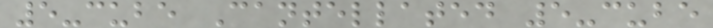5-cube Cantellated 5-cube
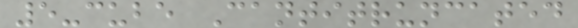5-cube Cantitruncated
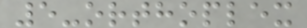5-orthoplex
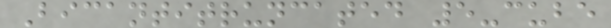Bicantitruncated 5-cube
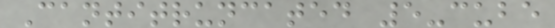Cantitruncated 5-cube
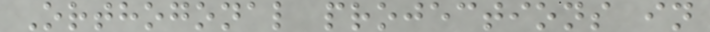Orthogonal projections in
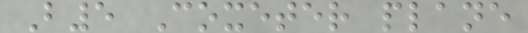B5 Coxeter plane
